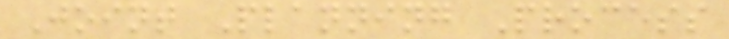Joint Planning Process
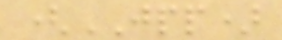(JPP)
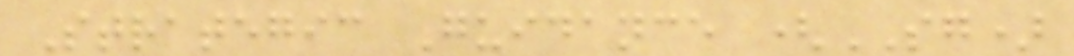Strategic Guidance (SG)
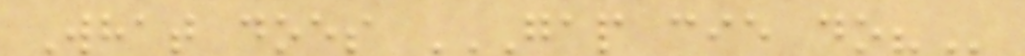What does GAP CIE DO?
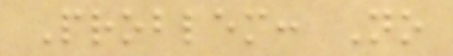Problem: No
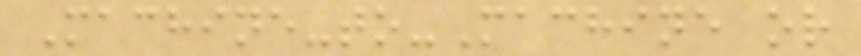Machine-to-Machine or
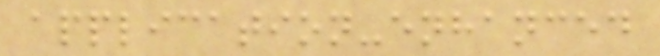application-enhanced
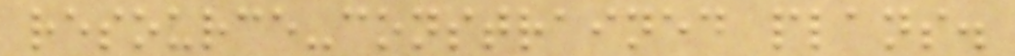resource-constrained plans.
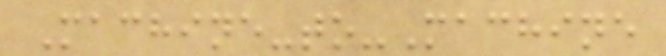Machine-to-Machine
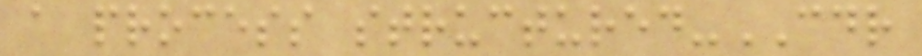a process structured-CDR
